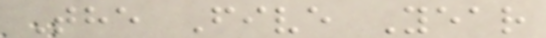The Five Year
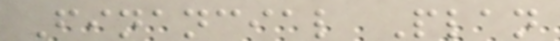Financial Plan
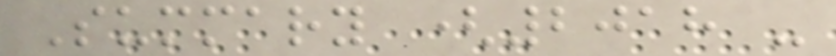Summary (2018 -
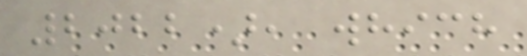2022), which
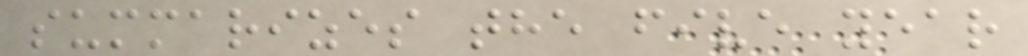summarizes the five year
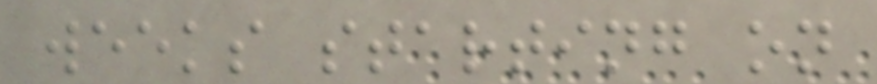weeks starting on
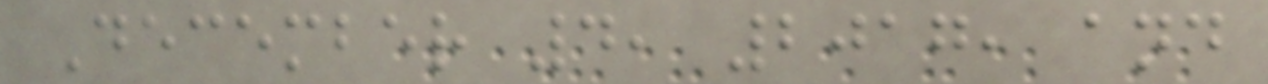December 4, 2017, and
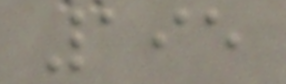195
